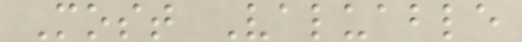Most Valuable
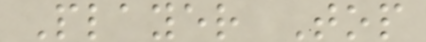Player Top
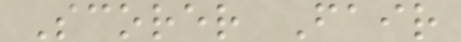Scorer Fair
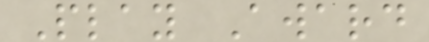Play Award
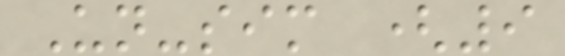Un-sim (9
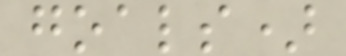goals)
